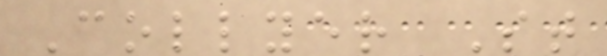Collyer St
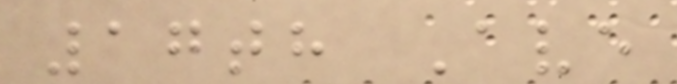17th Ave
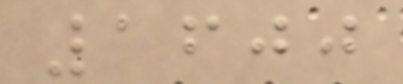1600
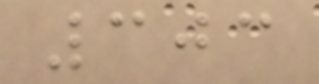303
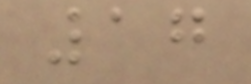17
